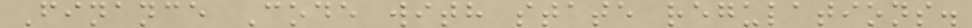Finance Code with state regulations.
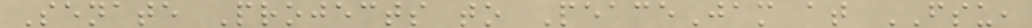Senate Projects to PeaceJam at FSU,
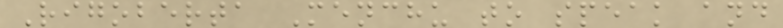Rigoberta Menchu to speak and
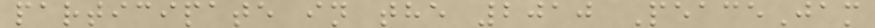participate in the 2010 PeaceJam
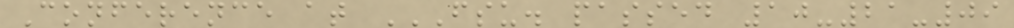Conference at FSU. PASSED 10-21-09
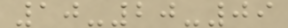10-20-09
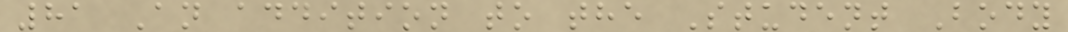81 An addition to the Student Body
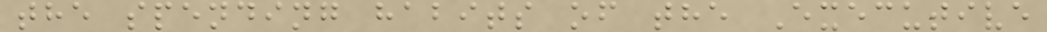the spending habits of the Executive
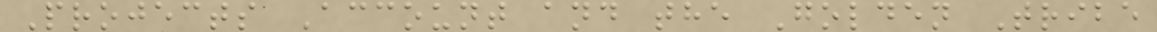Projects Account and the Golden Tribe
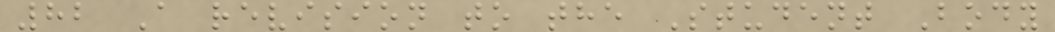82 A revision to the Student Body
